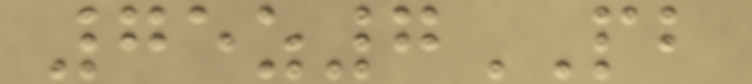75z7PB
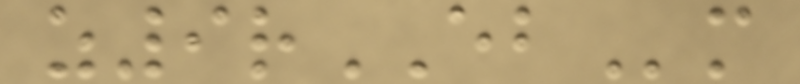z9rEBm
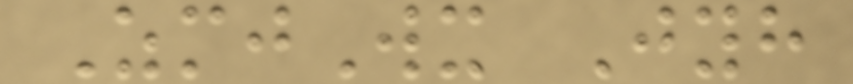ZmjWx Jyh
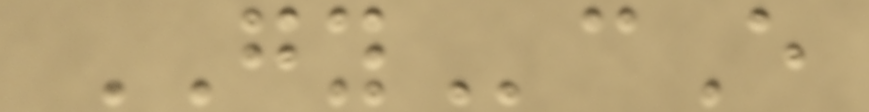GYcE
